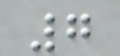7
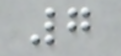7
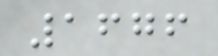1676
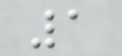1
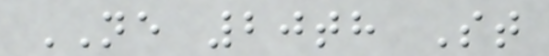NE 20th St
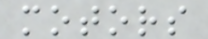motors
